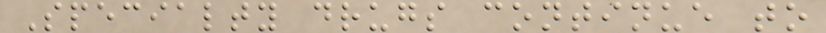Specialty drugs continue to
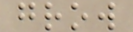grow
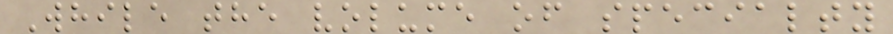While the volume of specialty
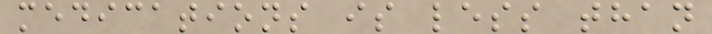medications is less than
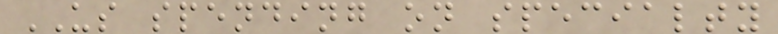US spending on specialty
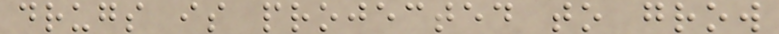drugs is projected to grow
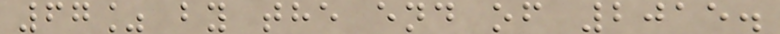67% by the end of 2015.
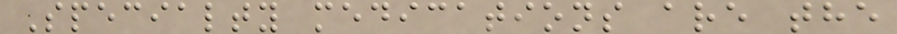Specialty medications are the
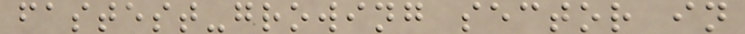fastest-growing sector in
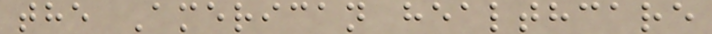the American healthcare
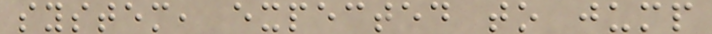system, expected to jump
